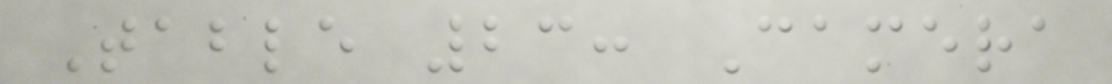Table 23: Camera
